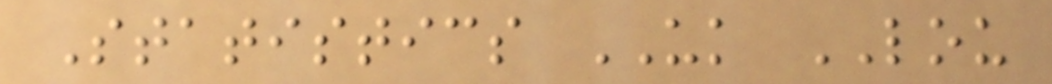Statistics UK LOU
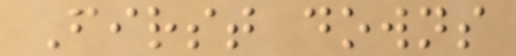First downs
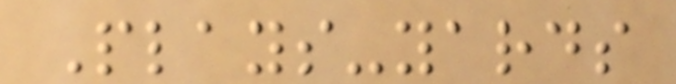Plays-yards
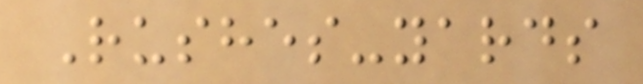Rushes-yards
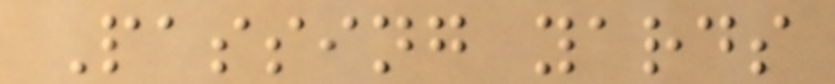Passing yards
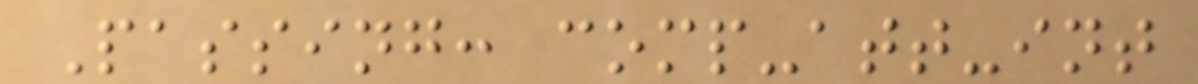Passing: comp-att-int
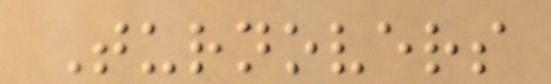Turnovers
